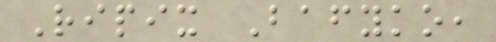Ripix Bafyko,
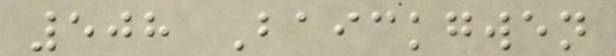508 Baickgwen
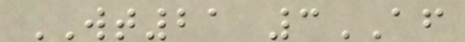WT21 3AF
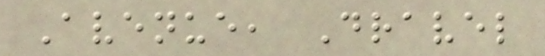Avenue, Dravel
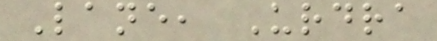Lane, Urdra
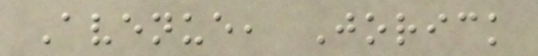Avenue, Jorick
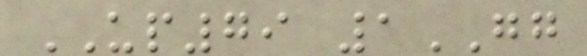UP79 1GG
